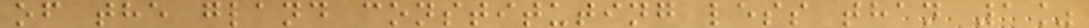of the gland constituting less than 1%
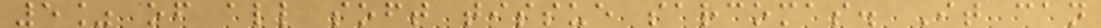5% of all soft tissue sarcomas. It can
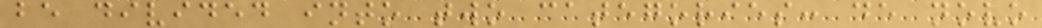be divided into two categories: de novo
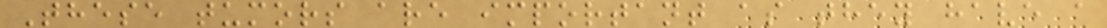These tumors are important as they have a
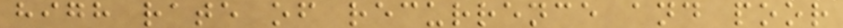high rate of recurrence and poor
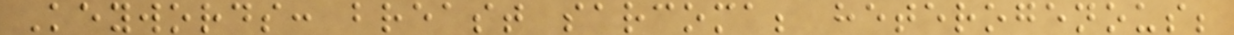Keywords: breast sarcoma; heterogenous;
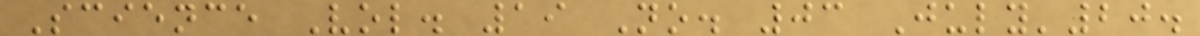Science Vol. 19 No. 03 July'20.
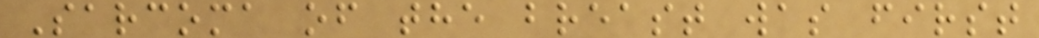Sarcoma of the breast was first
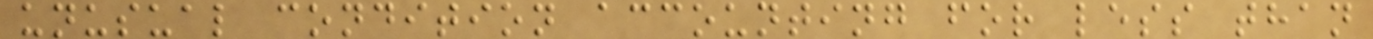unusual condition accounting for less than
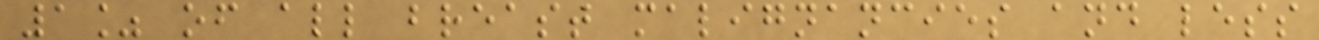1% of all breast malignancies and less
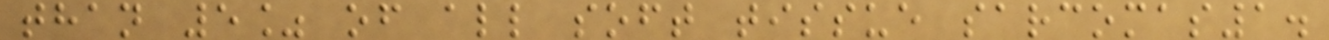than 5% of all soft tissue sarcomas1.
